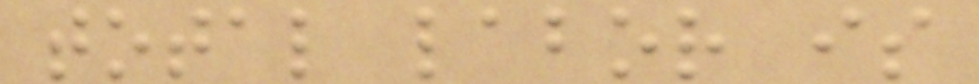total labor is
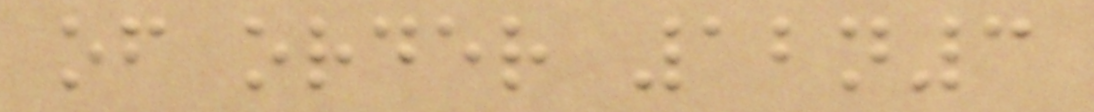of order 12n3
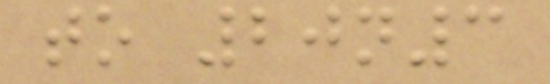to 20n3
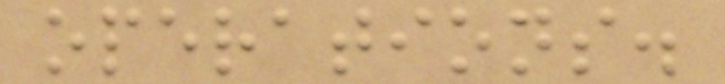operations.
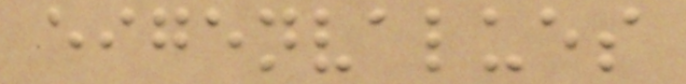eigenvalues
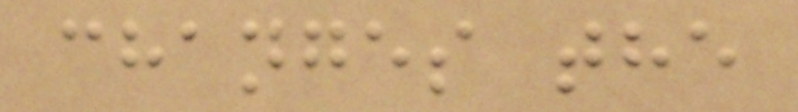changes the
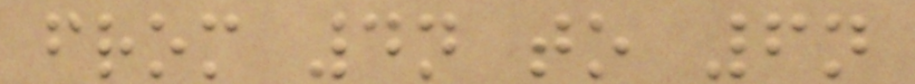from 4n to 6n
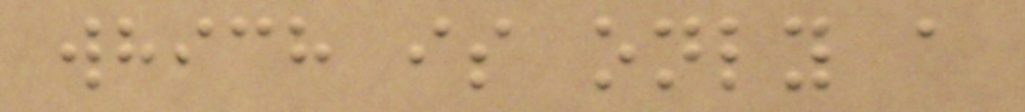which is only a
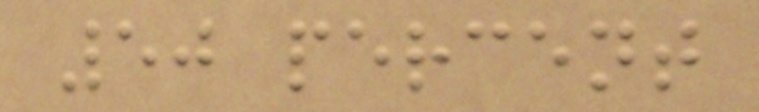50 percent
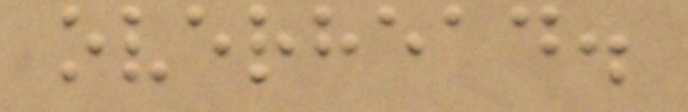overhead.
